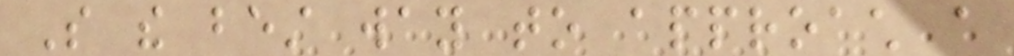So the best way to approach a
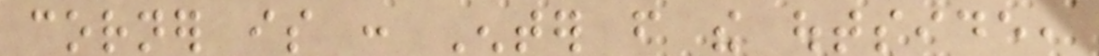corner is : Enter from the outside,
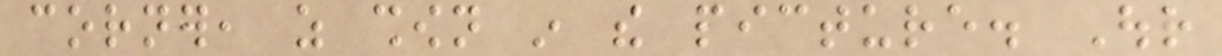corner, as shown in the picture. Our
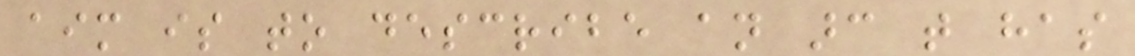aim is to describe an arc that has
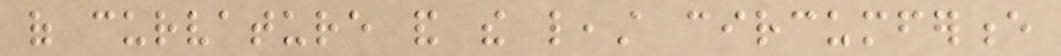of curvature and the least circumference
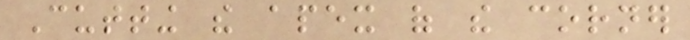Cutting the apex of the corner
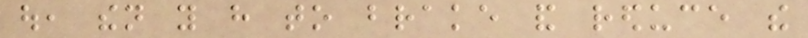out, then you have to brake and reduce the
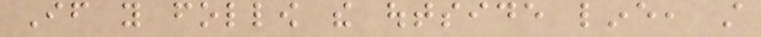If you follow the outside line, still
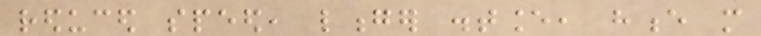reduced speed, longer distance, hence more
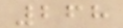268
